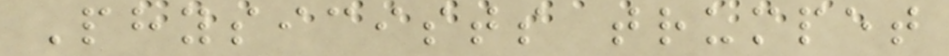Physicists trumpet
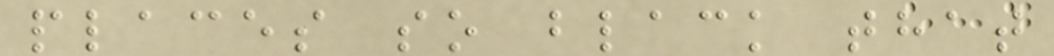places so black that
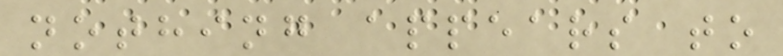nothing appears to
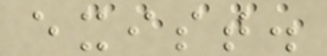exist.
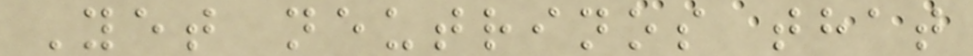Yet neutrinos that
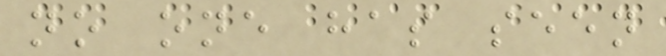no one has seen
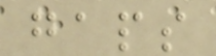gaps
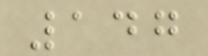147
